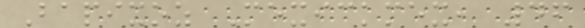Bapixoz Mexickmex, 46
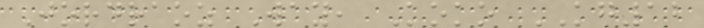Jordraoz Way, Koko KG12
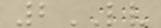2LV
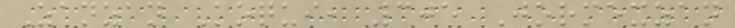Zanzan Koqui, 305 Jormexzan
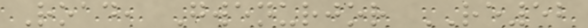Road, Gwenurjor RE52
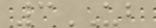3UB
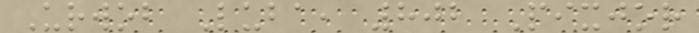Urwob Luba, 802 Pixjor
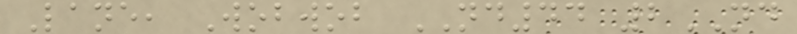Lane, Wobwob ND44 2ND
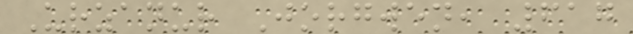Urzanur Jorgwen, 617
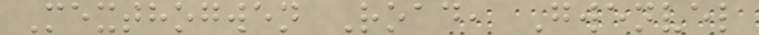Mexthogwen Road, Gwenvel
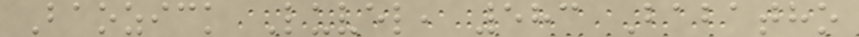Baozick Luvel, 583 Babatho
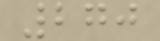270
